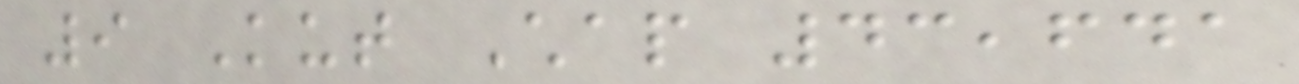9 Kut Chap 43,641
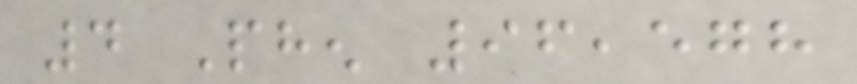4 Phen 96,578
